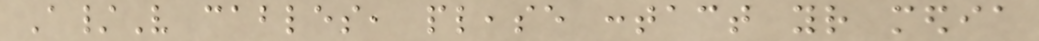A/V cables, please contact your media
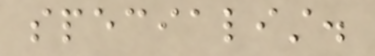specialist.
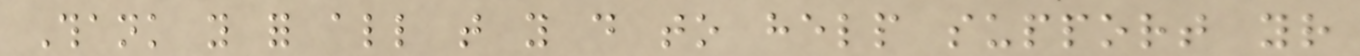Thank you for all that you do to help support your
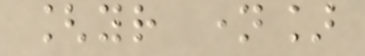[your name]
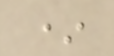*
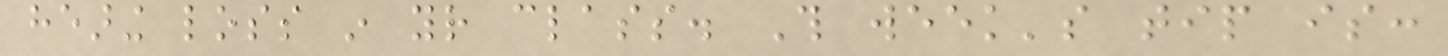hearing loss in your class. This week's tip is:
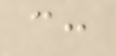can:
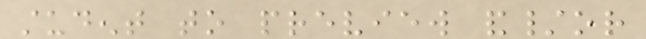student to preview and/or
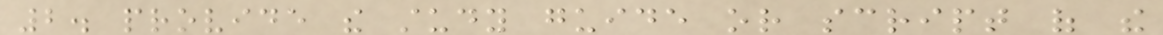2. provide the study guide or script of the
